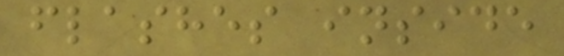flashes inside
